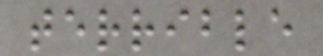terrible
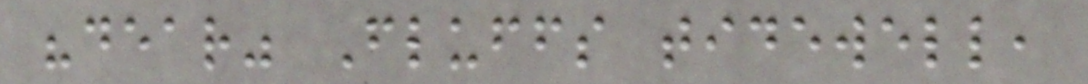"dear" Fluffs tidewell,
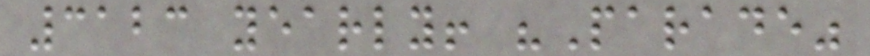3123 yearly! "Parade"
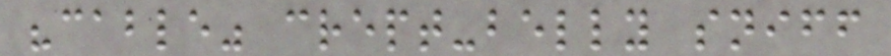"cable" crept-belly sniff
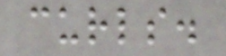curls.
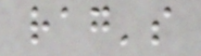rag's
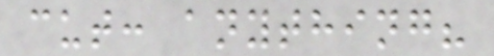cut: anything?
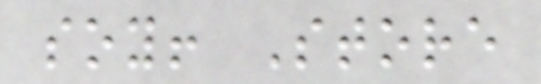soy! Store
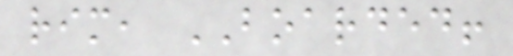rim, BOARDED!
